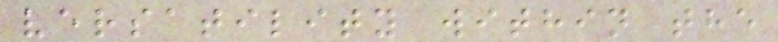versatility within the
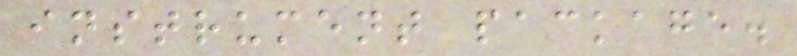instrument package.
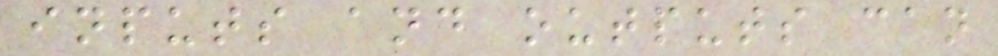inputs and outputs can
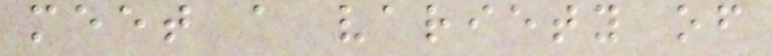meet a variety of
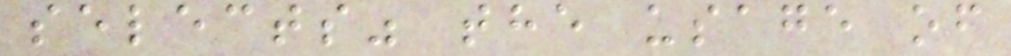selects" the usage of
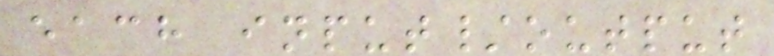each input/output
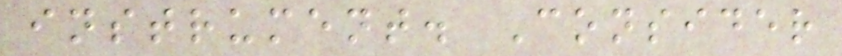instrument. Consider
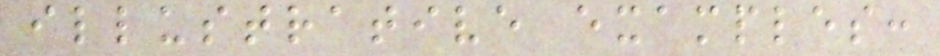illustrative examples:
